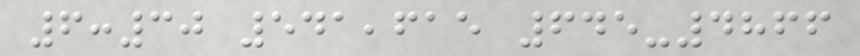6:30 541,615 645-4866
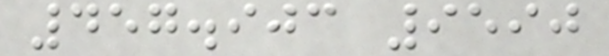457.903 9590
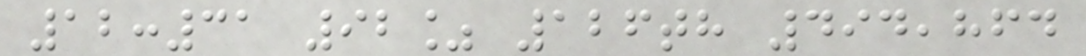12:31 92% 126th 494,864
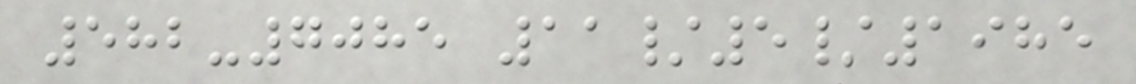582-7085 11/5/1985
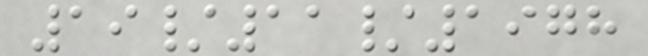19/11/1978
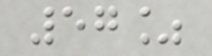57%
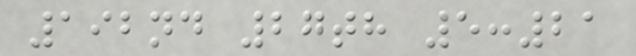192nd 27th 5:21
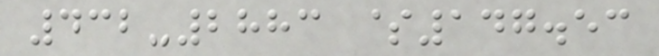432-2883 $147.53
